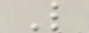L
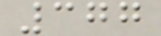377
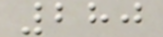280
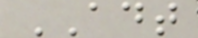ADT
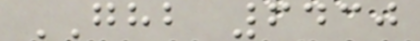GHB 6430
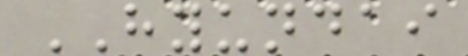HYUNDAI
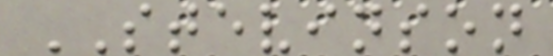STEVINSON
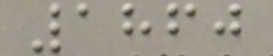1860
